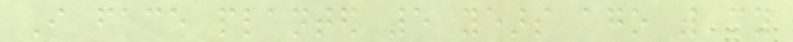I face planted 5 years ago with my
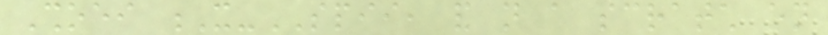Shoei X-SPII, and not a scratch on
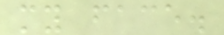my face.
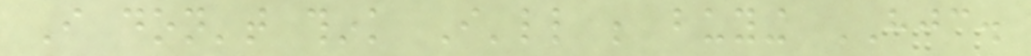I don't think I'll be buying HJC.
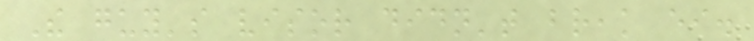The guy's visor didn't break either.
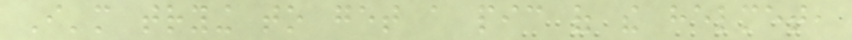I'm trying to get a pic of the helmet,
